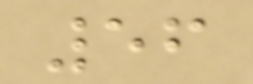56
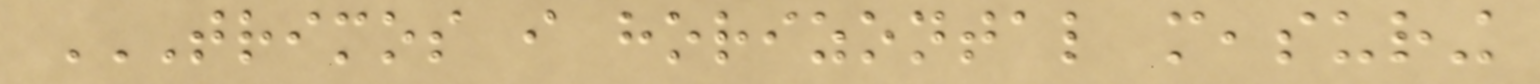TRIMOS I HORIZONTAL MEASURING
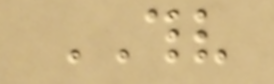THV
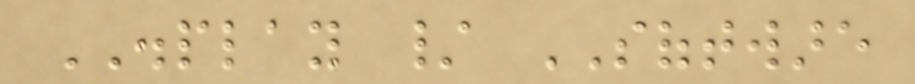DISPLAY / SOFTWARE
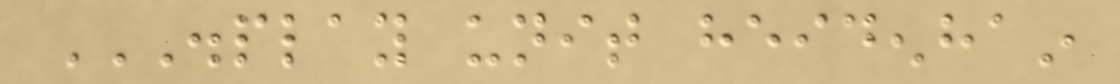DISPLAY UNIT HEIDENHAIN
